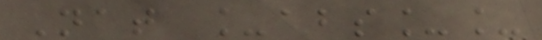Nat _abs__
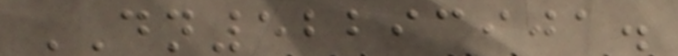DN52293901.
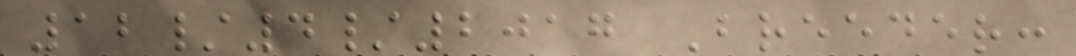12/4/2017 Breeder:
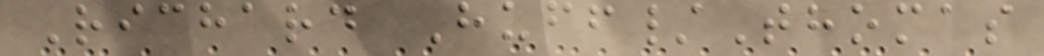Richard Huff/Thomas
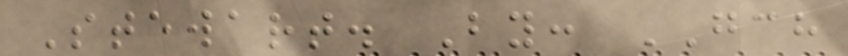Stewart. By: GCH
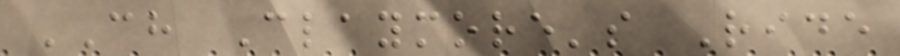CH Claymore's Ride
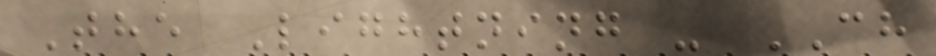The Lightning - CH
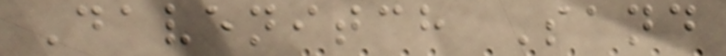Davenitch Sand
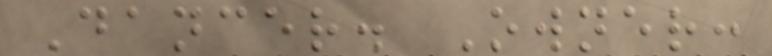Dancer. Owner:
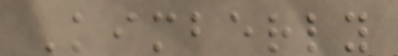Kimberly
